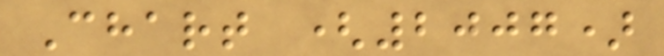Chart (2007)
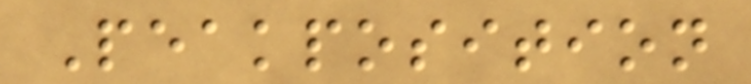Peakposition
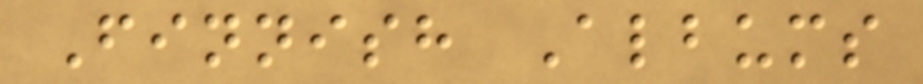Finnish Albums
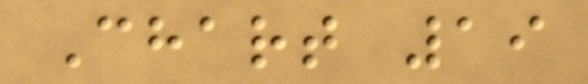Chart 19
